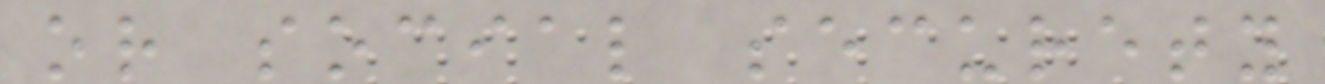or social securety
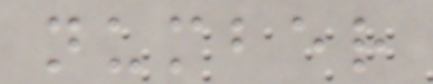number
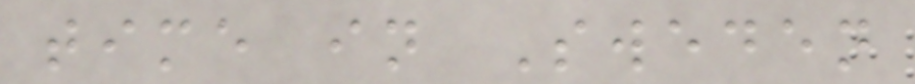time in Sweden
